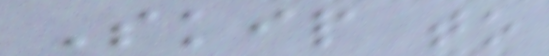Skip to
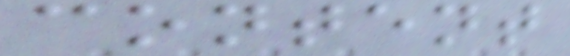content
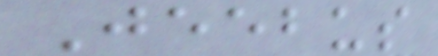Jeebus
